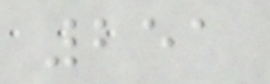251
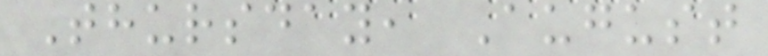Thursday, August
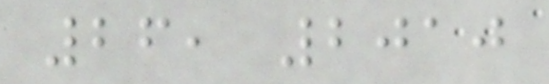26, 2010
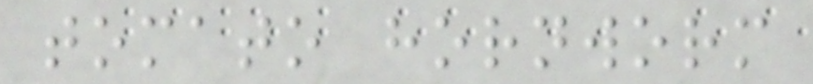tomato hornworm
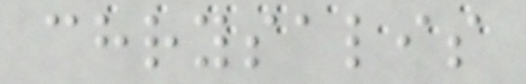chrysalis
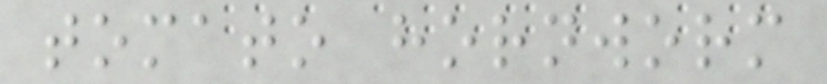tomato hornworm
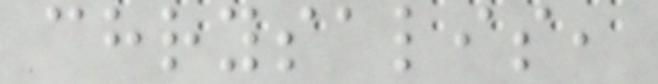chrysalis,
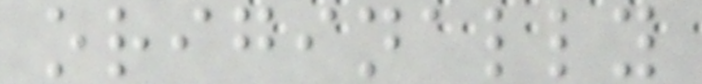originally
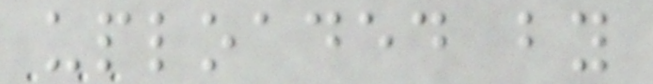uploaded by
